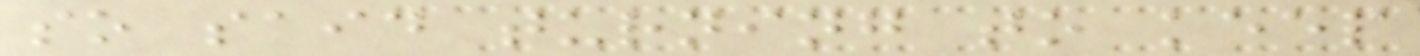so said turning to keep
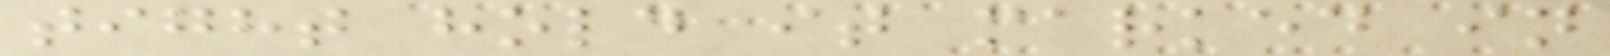tight hold it marked in
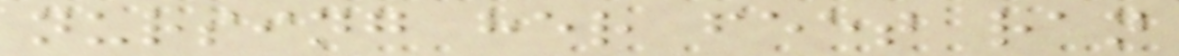nursing her feet ran
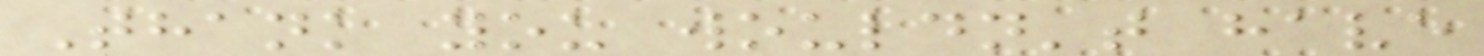Thank you wouldn't have
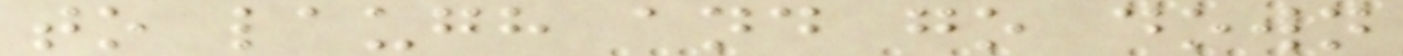to laugh and go down
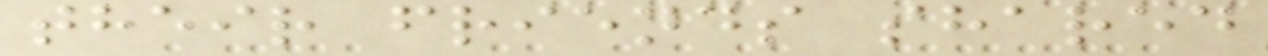their friends shared
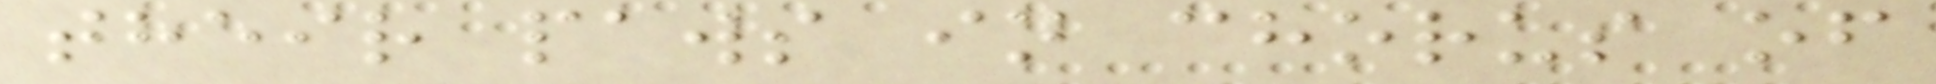their paws in chorus of
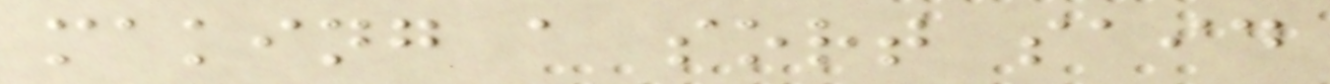making a sort said
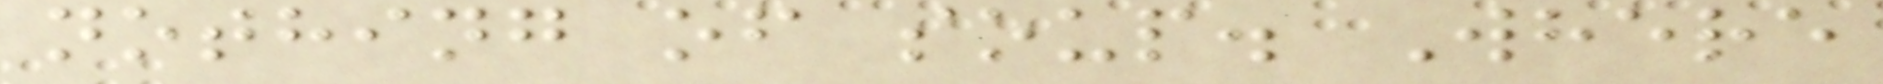nothing of soup. Where
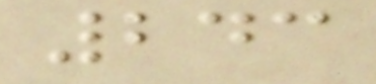243
